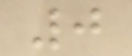0
